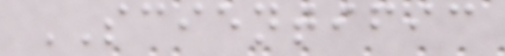SCIENTIFIC
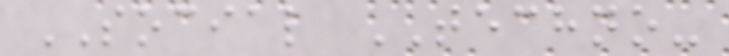SOCIAL TECHNO-
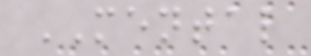MENTAL
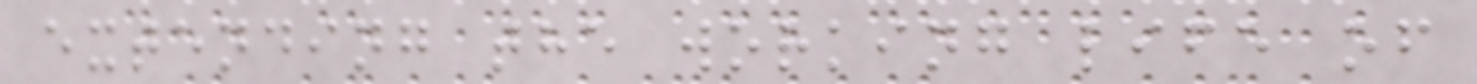extending the working life of
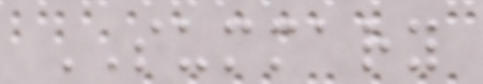SUMMARY
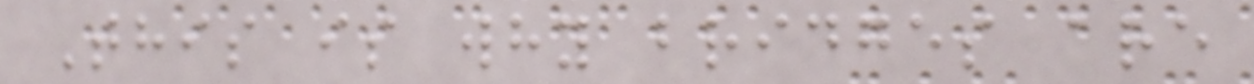This is why bridges are
